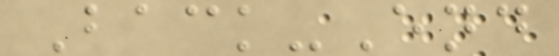Back-End
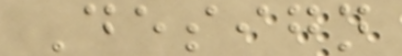Design
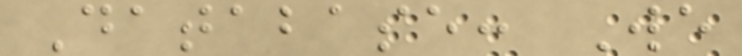Database: We
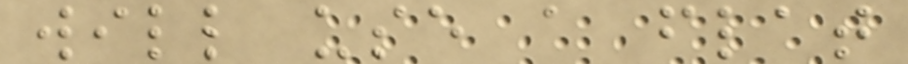will use a flat
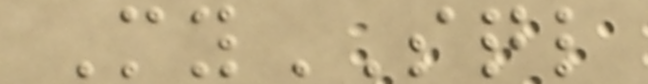MySQL
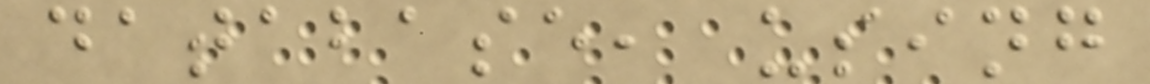database, using
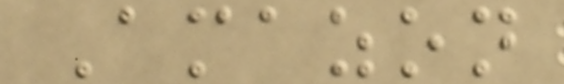Amazon
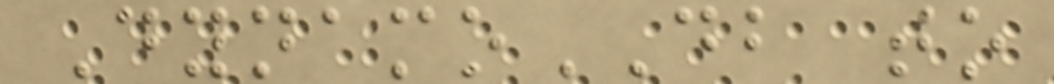DynamoDB to
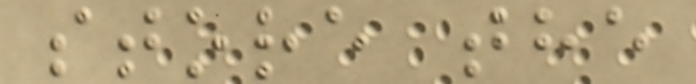store the
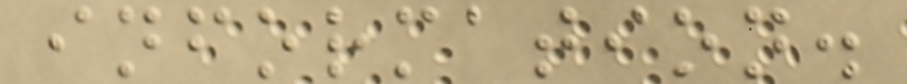information.
